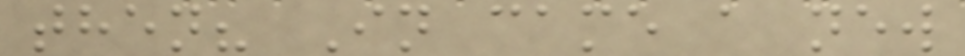then? In came a new
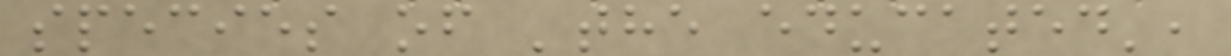species of 'the educated',
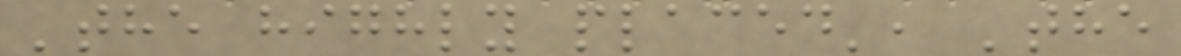'the highly placed', 'the
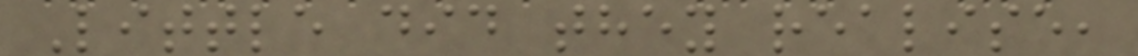Little did they realise,
